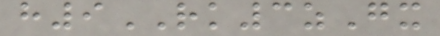h9RK3zGx
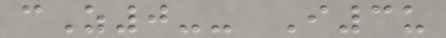cZ0-- I3u
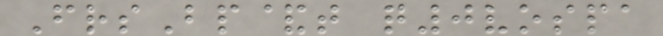FrsBp&t q0vospa
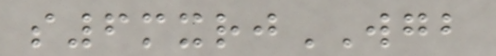s6mxrjWGB
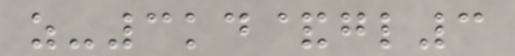z-3kd&gl3
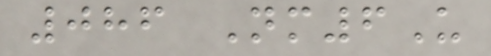086 Nm6U
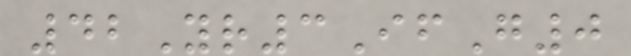42Yr3IfG0
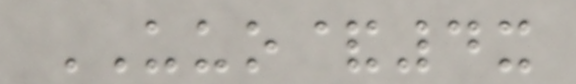UUO&4x
